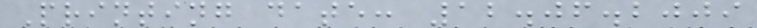Printing date: 12.06.2009
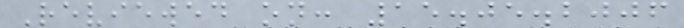Reviewed on: 15.05.2006
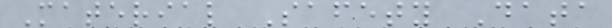Material Safety Data
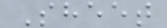Sheet
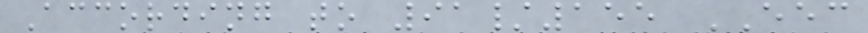According to 91/155 EEC
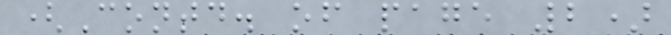(Contd. of page 2)
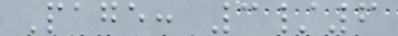Page: 3/6
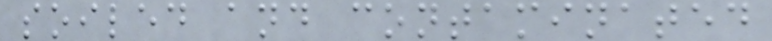soiled and contaminated
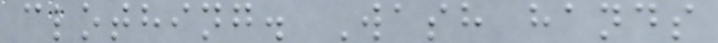clothing. Wash hands
